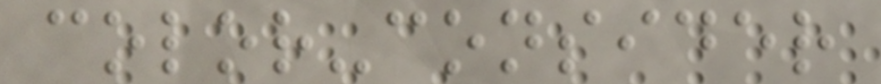color-consider
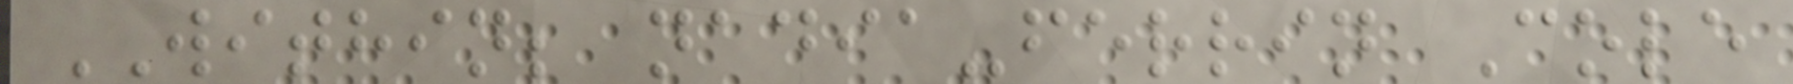WITHIN; nadia-ferrin Cole
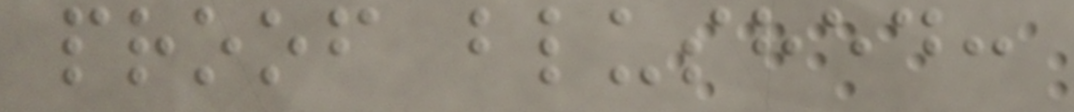proof blushed:
